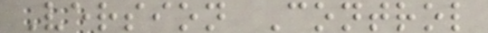Version Control
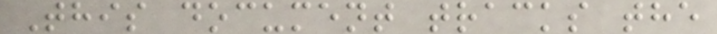This document tracks the
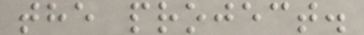the project.
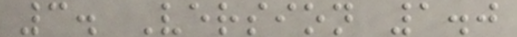3. Version 1.0
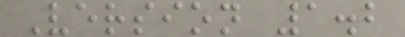Version 1.2
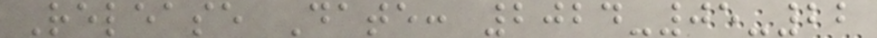Release Date: 2024-05-22
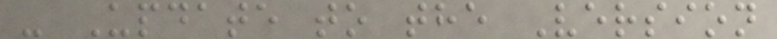- Update to the Version
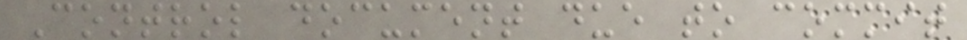Control document due to commit
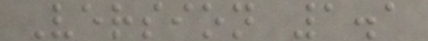Version 1.1
